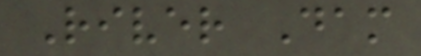River Dam
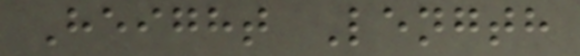Height Length
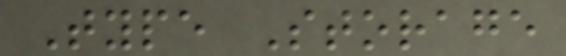Type Storage
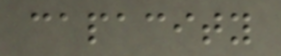capacity
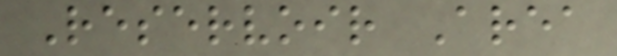Reservoir Area
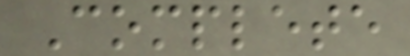Complete
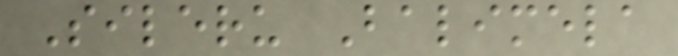Sileru Balimela
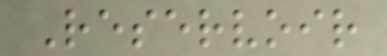Reservoir
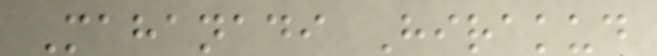Mahanadi Hirakud
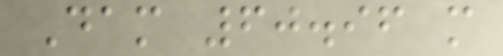Dam 60.96 m
